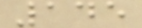145
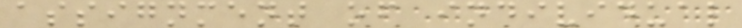assignment of individual
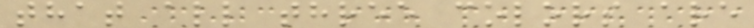that all three colors are
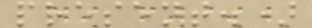present.)
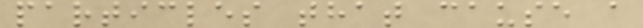particles that cause a
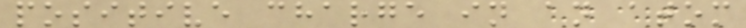positive charge in an atom
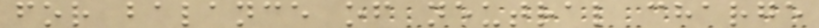for balance of neutral charge
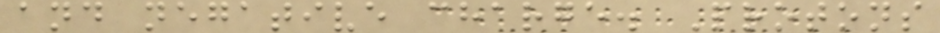and negative charge. Protons
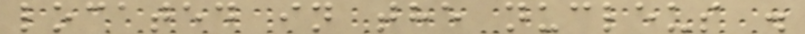located in the nucleus .
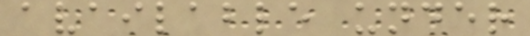available under
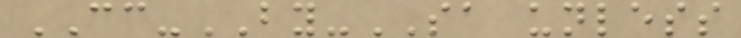CC-BY-SA unless
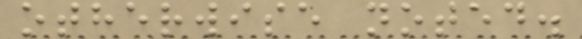otherwise noted.
